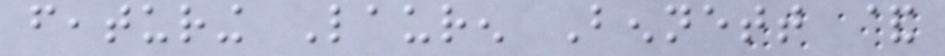featuring Lauren Bennett &
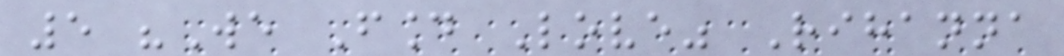5 "We Found Love" Rihanna
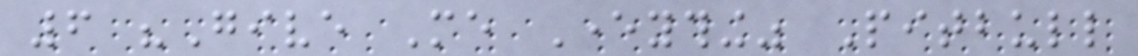6 "Give Me Everything" Pitbull
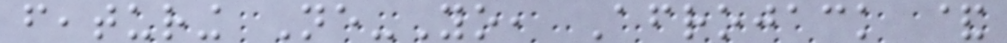featuring Ne-Yo, Afrojack &
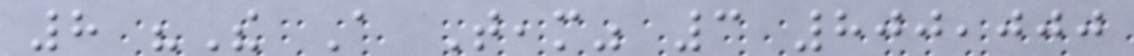8 "The A Team" 3 800,000
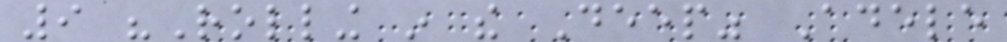9 "Rolling in the Deep" Adele
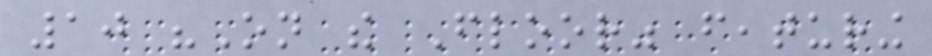10 "On the Floor" featuring
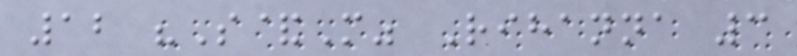12 "S&M" Rihanna 3
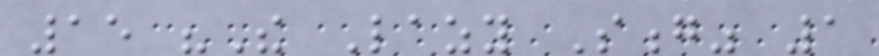15 "The Lazy Song" 1
